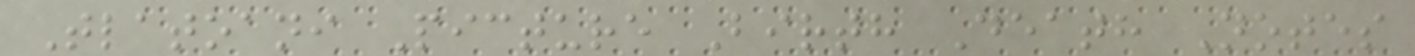Tlatoani Picture Birth Death Notes
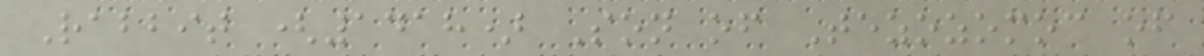Rabbit (1418) Son of Tezozomoc of
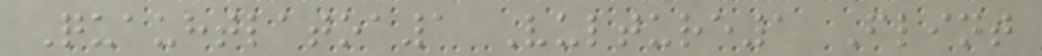Quauhtlatoa1 Vulture1 Flint
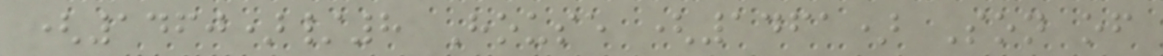(1460)/8 House (1461) Son of
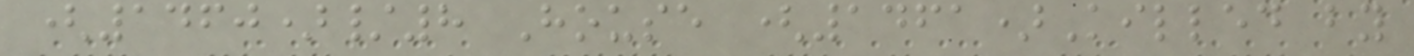(1460)/8 House (1461)Killed by
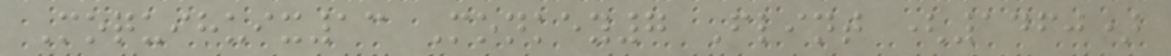Moquihuix13 Monkey7 Flint (1460)
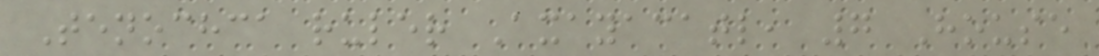Tenochca ruler Axayacatl, 7 House
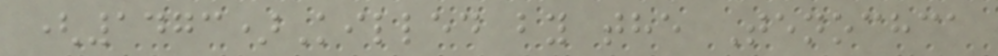(1473)Killed by the Tenochca
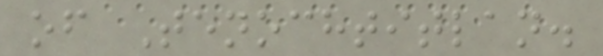of Tenochtitlan.
